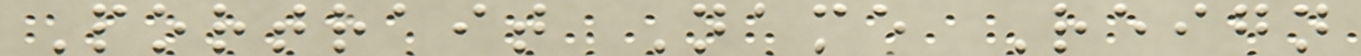Portrait Name Reign
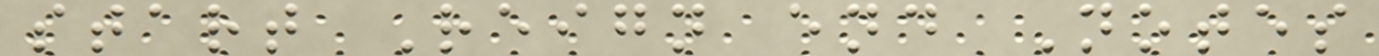start Reign end Notes
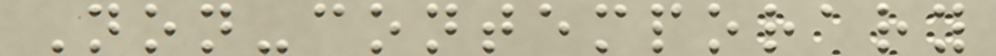Non-contemporary
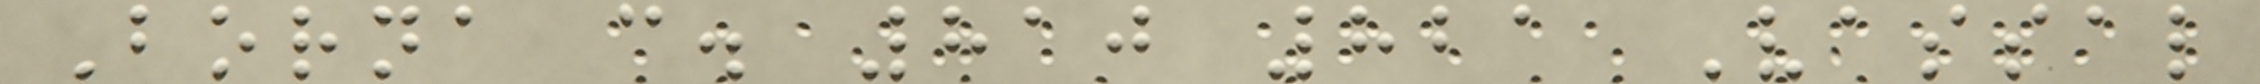Borna c. 810 821 Vassal
